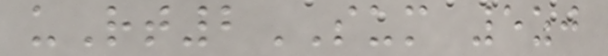uRt2SUM 5zj
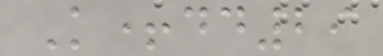K+dd29
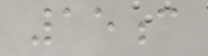15c
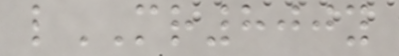lMR800y
